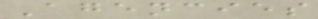Agencies
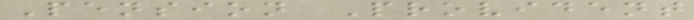Pension Provident
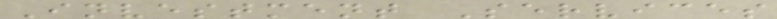Investment Services
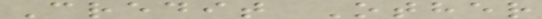Credit Other
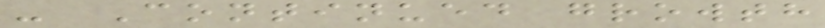- Continued growth
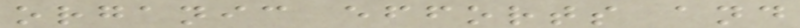organic efforts and
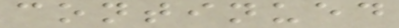continued
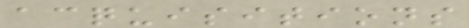acquisitions
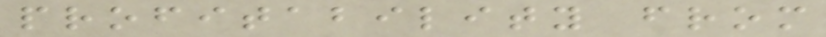profitability from
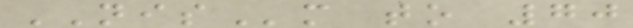NISm to 70
